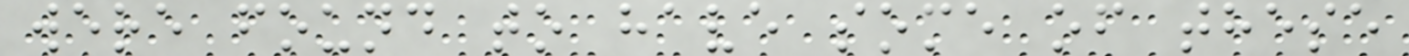were found to have some of these
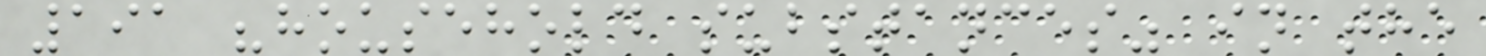191 "household substances" in the
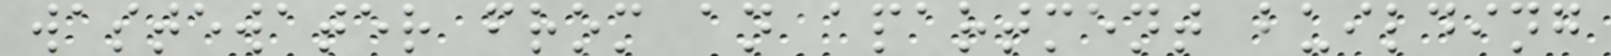wastewater from an apartment building
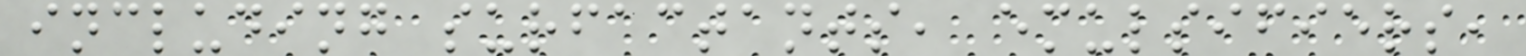including surfactants, emulsifiers,
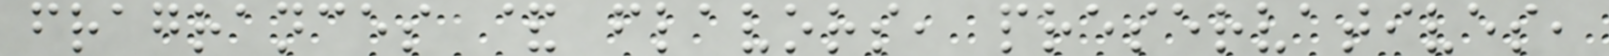fragrances & flavors, preservatives,
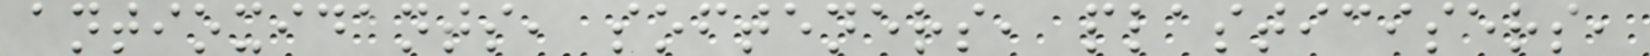antioxidants, softeners, plasticisers,
